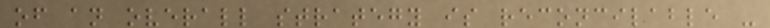of an overall strategy is reconcilable -
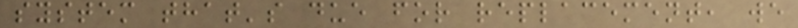system that's due for replacement, we
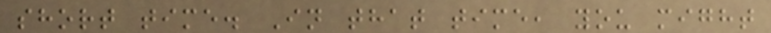short time. In that time, you might
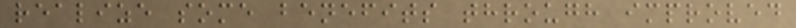realize some benefits through improved
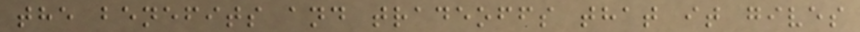the benefits and tradeoffs that it gives
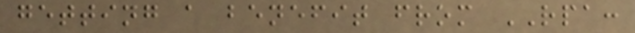getting a benefit from RPA:
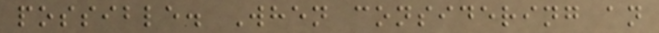possible. When considering an
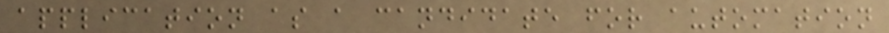application as a candidate for automation
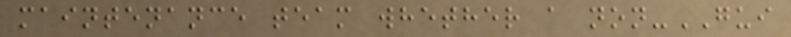maintenance team whether a non-GUI
